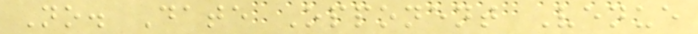No. Date Opponent Venue
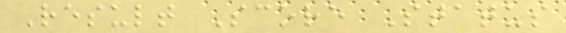Result Score Status
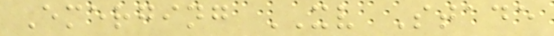Emerging XV Stade
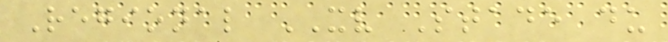Regional XV Stade du
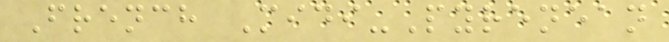French Midi-Pyrenean
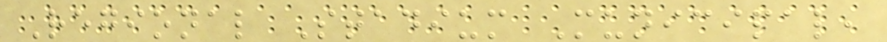Regional Stadium Municipal,
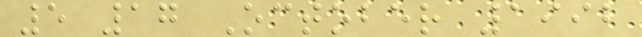5 17 October 1992
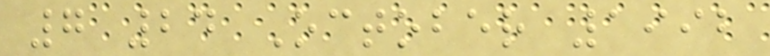7 24 October 1992
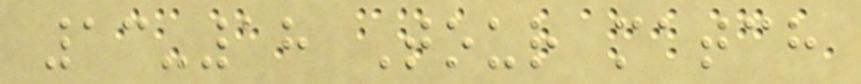13-18 Tour match
